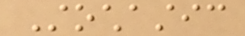Stochastic
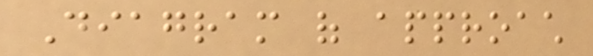Diagram of approach
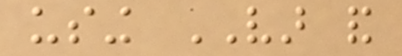using VAR and
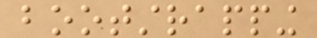bootstrapping
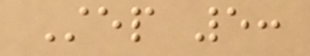Step 5:
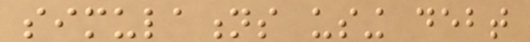simulations using debt
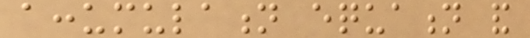accumulation equation and
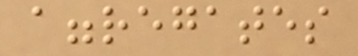aggregates
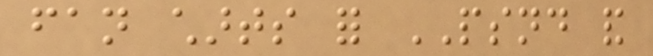fan charts for PSND and
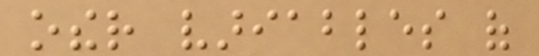other variables of
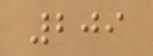209
